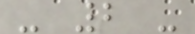- 2 -
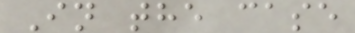In the case
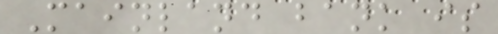Mainland bank is
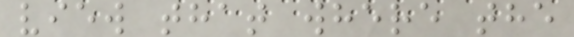view that where the
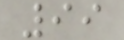99
